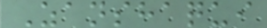Zanshaqui
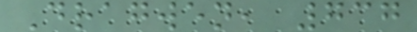Dragwen, 737
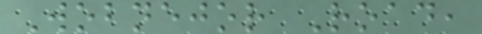Wobnejor Road,
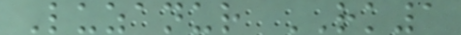Luzanur RK1
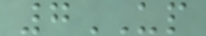7UP
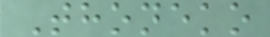Thoneko
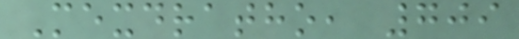Mexdratho, 709
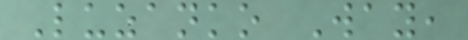Luzanko Way,
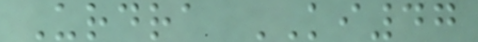Urdra KI47
